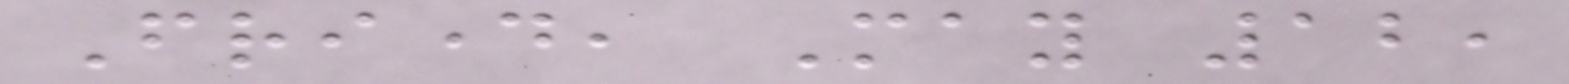Friday, May 12,
